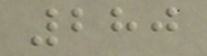280
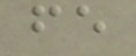fe
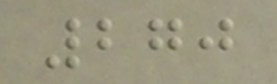270
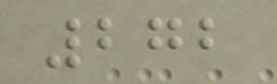272
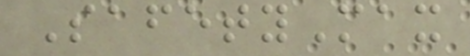SafetyMax
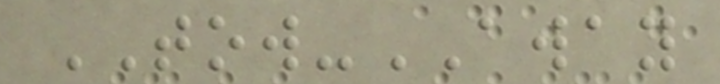TOW-AWAY
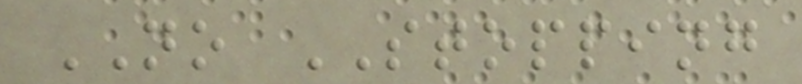NO STOPPING
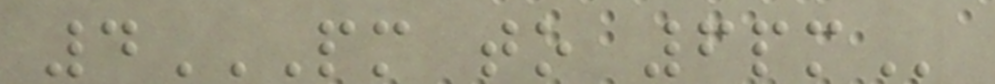4PM TO 6PM
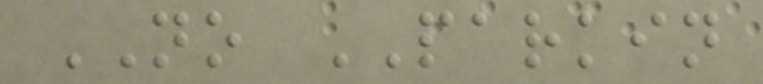NO PARKIN
